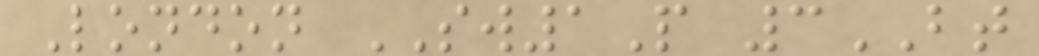London SW1P 3BT
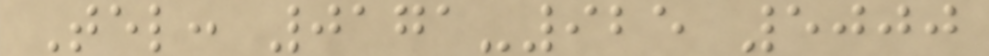Tel: 0171-925 5000
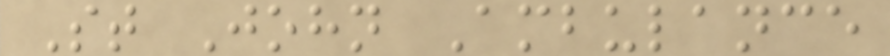St John Ambulance
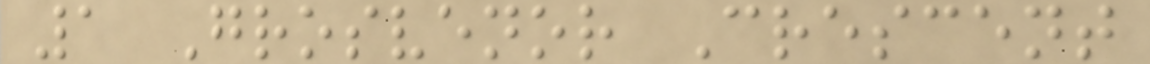1 Grosvenor Crescent
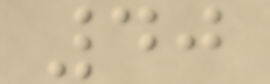40
